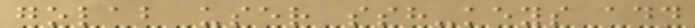golab user ssh-keys add
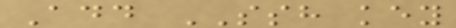Add SSH key
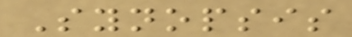Synopsis
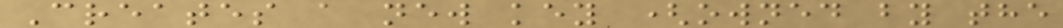Creates a new key (owned by the
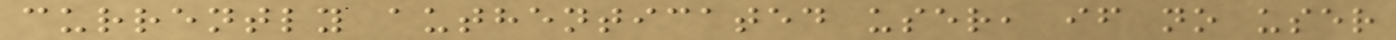currently authenticated user, if no user
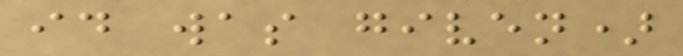id was given)
